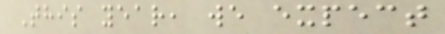This year, we expect
